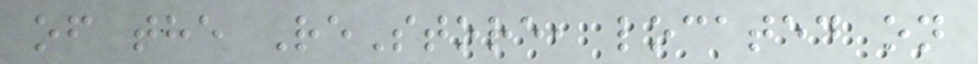of the ReStore, located on
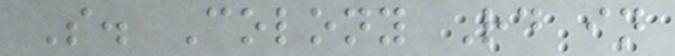S. Colony Rd in
